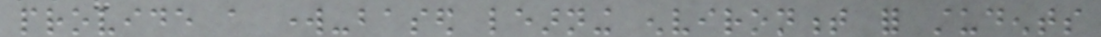provide a work-based learning environment for students
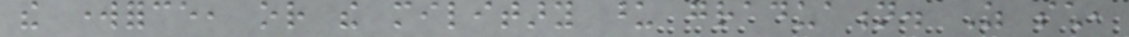the workforce, or the military upon graduation. As such,
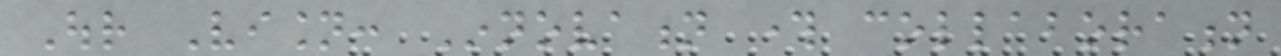Our Vision: Innovation through collaboration
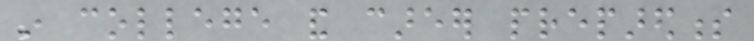in college and career preparedness
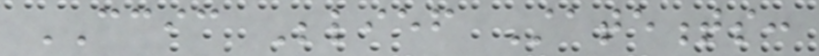CCIC Belief Statements:
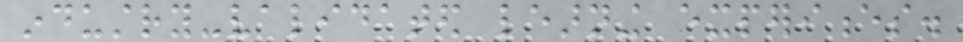industry-validated learning experiences.
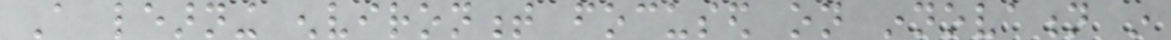A learning environment focused on innovation in
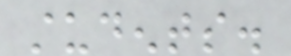students.
